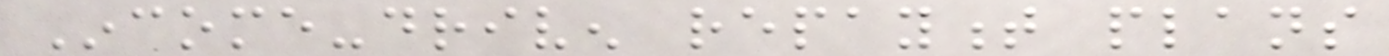Income-driven repayment plans
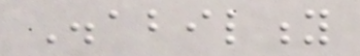Disability
